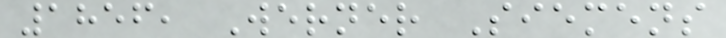1856, Werner Siemens
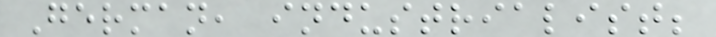German, industrialist;
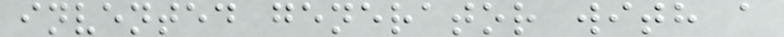invented generator with a
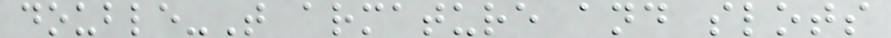double-T armature and slots
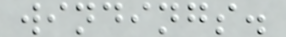windings.
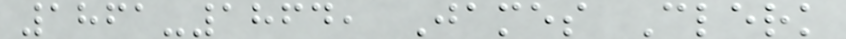1861-1864, James Clerk
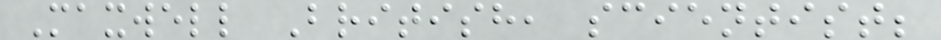Maxwell British, scientist;
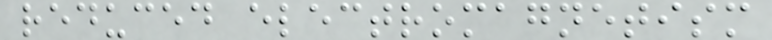reduced electromagnetism
